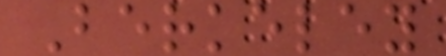Berkeley
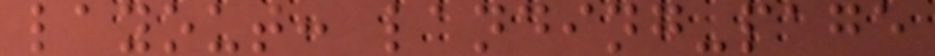layout: landing-page
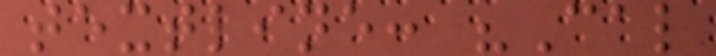textline: "Cal
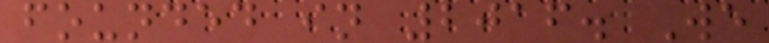founded in 2016. We
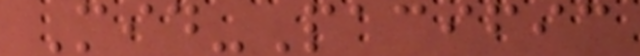Mid-Pacific
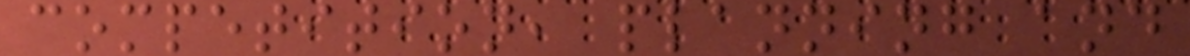competition, planning and
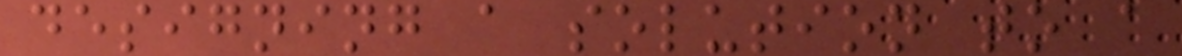designing a solution to a
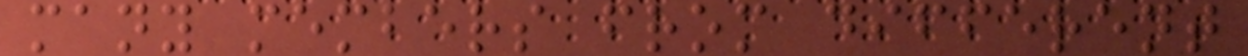many members from different
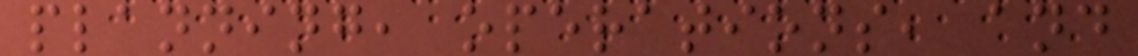planning, operations, and
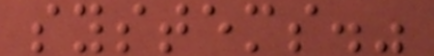systems."
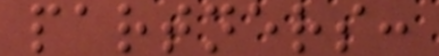partners:
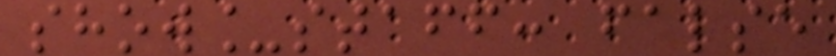show_staff: false
